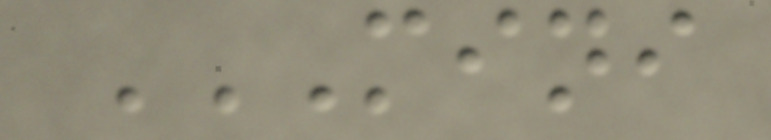MINI
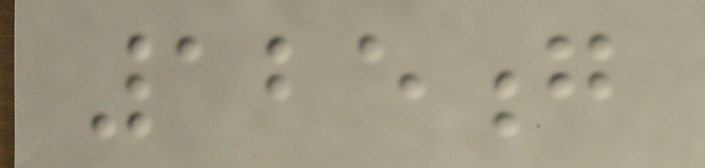125g
